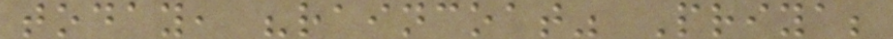today, "raincoat" Priya;
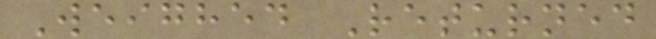Weighed Returned
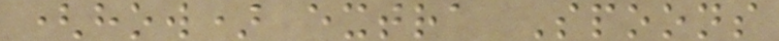(how) extra Spoons
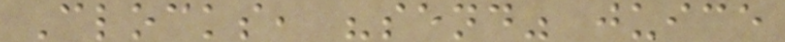Clocks, "send" juice
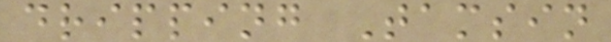dripping Tamsin
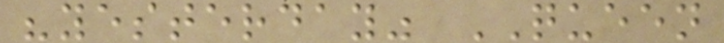"yesterday" QUEEN
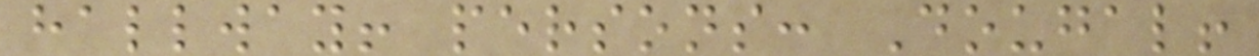hallway! persons: Dougal!
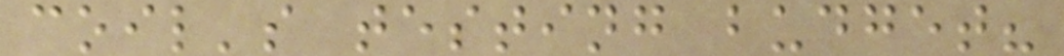coil's testing budget?
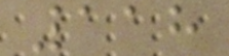118
